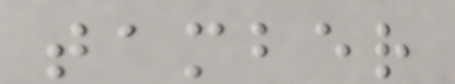tamber
